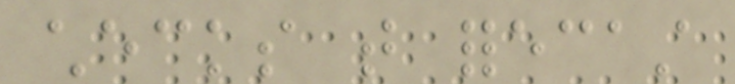checks that forecast
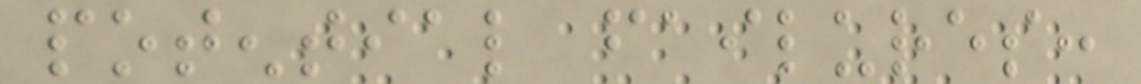potential failures:
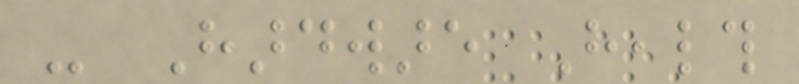- Hardware Health
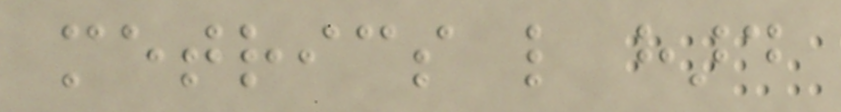metrics like hard
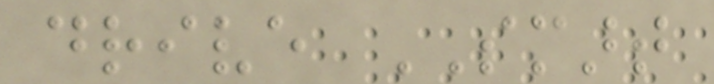drive SMART
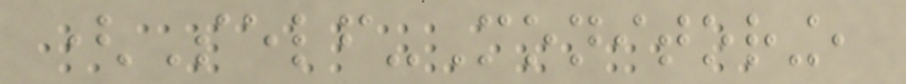(Self-Monitoring,
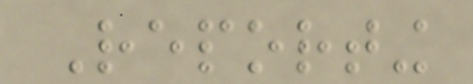Reporting
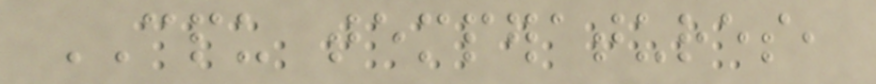CPU temperatures,
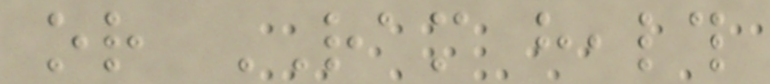or RAM health
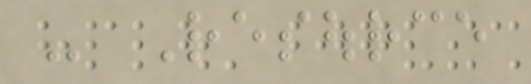- Resource
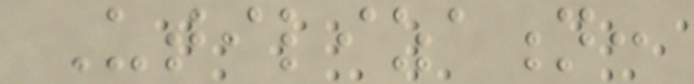Utilization:
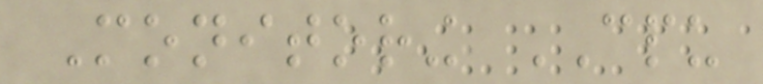Monitoring CPU
